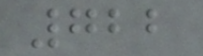722
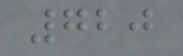720
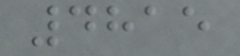4815
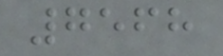7568
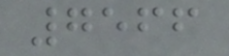7566
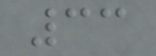33
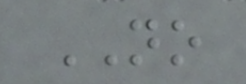NO
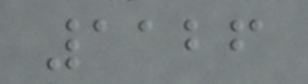1126
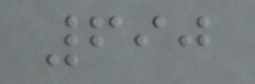690
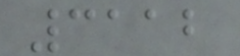3112
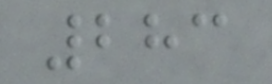283
